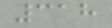318
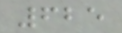625
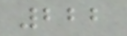222
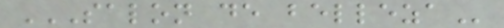SALON DE BELLEZA
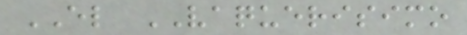EL VAQUERISIMO
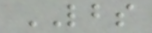LBS
